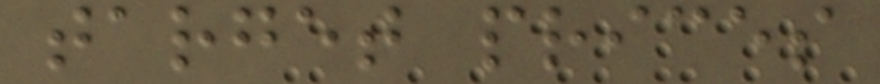target prices
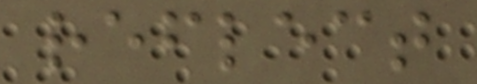reflect
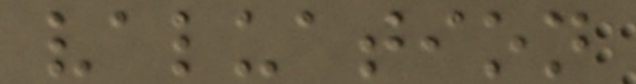valuation
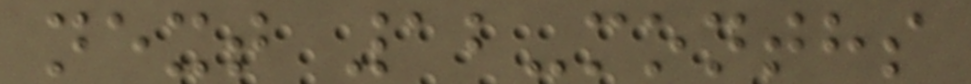next 12-months
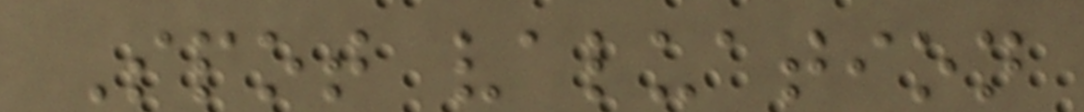Spot valuation
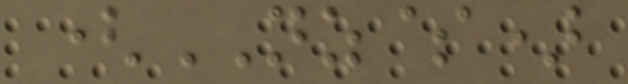(NZ$)
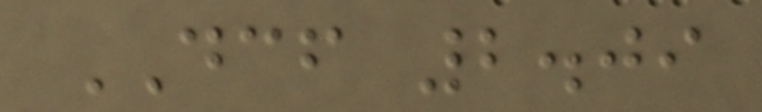DCF 2.09
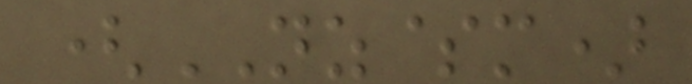(NZ$m)
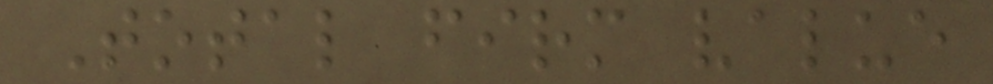Total firm value
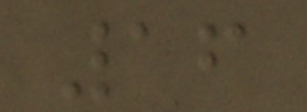16
